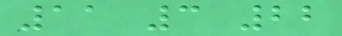11 3 22
